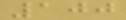100
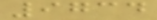9734
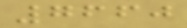7660
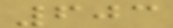603
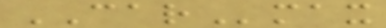CARmax
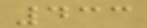433
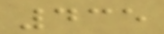435
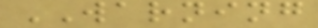WARNING
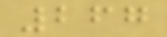267
